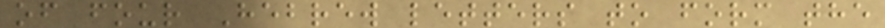of four Hebrew letters to form the
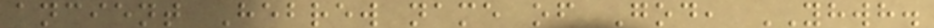ancient Hebrew name of God, YHWH.
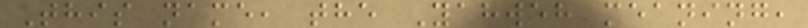This name, the Yahweh meaning,
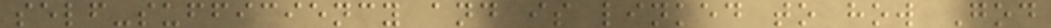self-sufficiency and is linked to how God
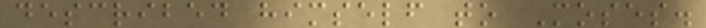described himself to Moses.
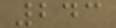243
